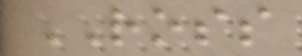ROSS
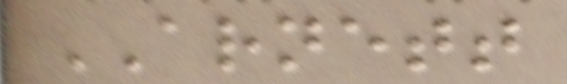ARNETT
